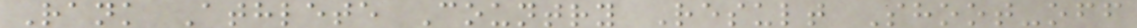Rank Athlete Country Result Shoot-off
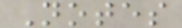Notes
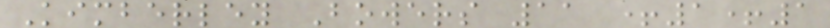Kimberley Bowers 11 +1+1
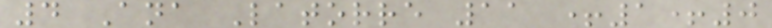4 Ana Latorre 11 +1+0
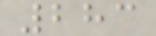283
